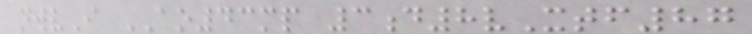nwvI AO43mp 3d8vXtf87
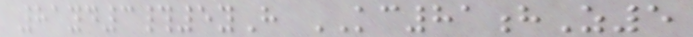81yd3#5yH KC81hZ5
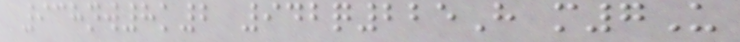938nw8k2 942q225H m7U
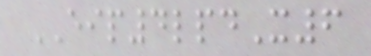EIP4lpdX6
